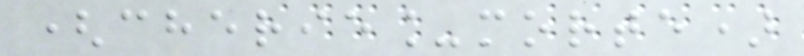(cherie_morte)
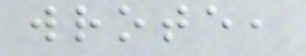wrote,
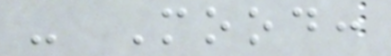- Mood:
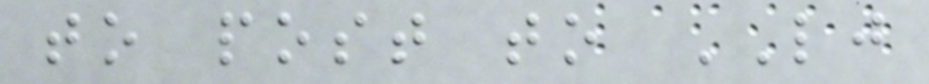to post to LJ
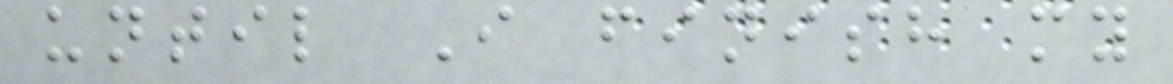until I finish my
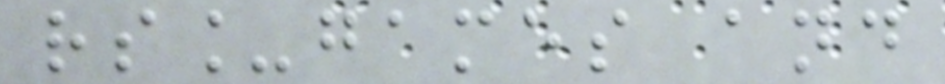rs_games and
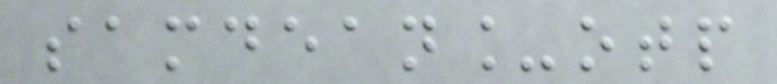samdean_otp
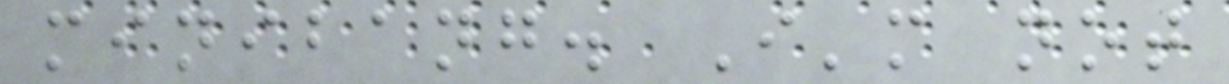minibang. I'm not
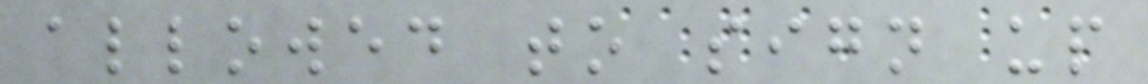allowed to sign up
